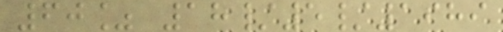60% 18/5/1989
